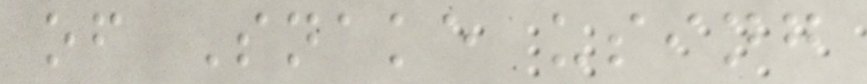of Snake using
